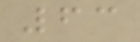63
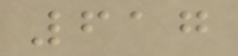617
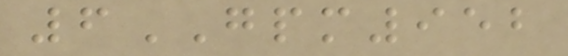6GPM952
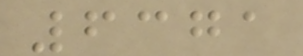6371
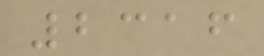2316
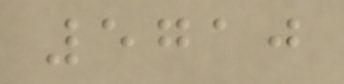5710
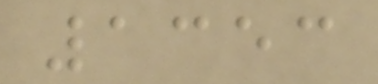1353
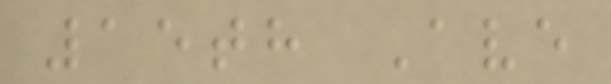15th Ave
